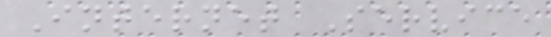Internet Service
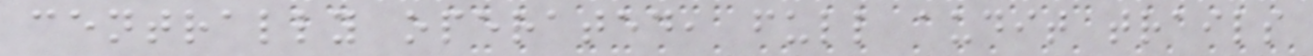centrally operated, full audit trails
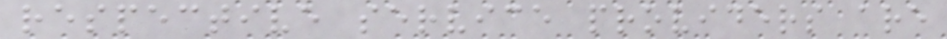respective service providers are
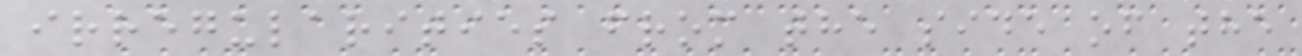irregularities from the side of the
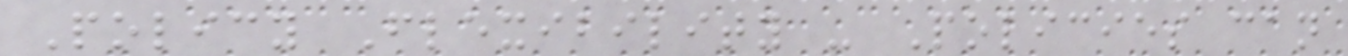Policy Flexibility - Policies can
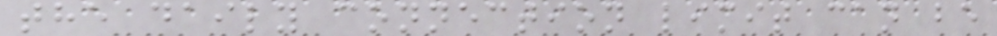the daily connection limit can be
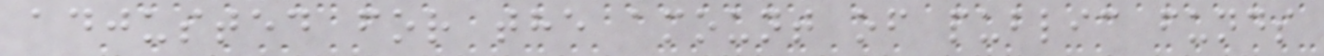adjusted for the amount of public funds
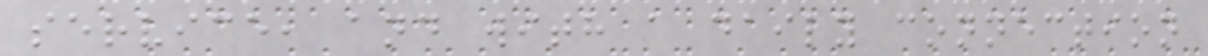service, and with a daily connection
